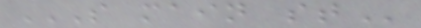S MAIN ST
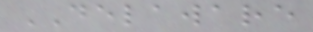DELAWARE
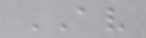AV
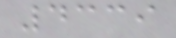4339
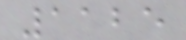1125
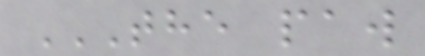THE PAW
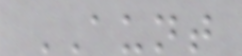AUNT
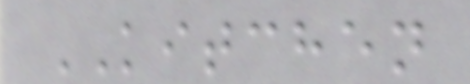KITCHEN
